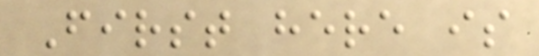First here is
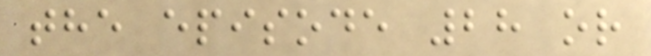the episode 28 or
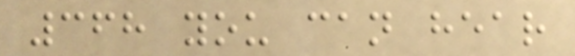368 you can hear
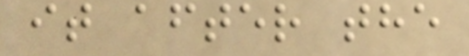it after the
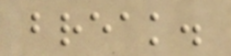break.
